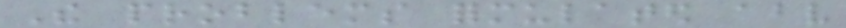The problems formulated above
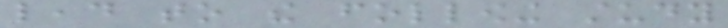lead to the following study
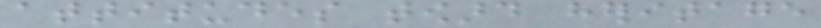attitudes toward heritage
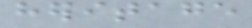heritage
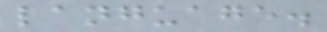language.
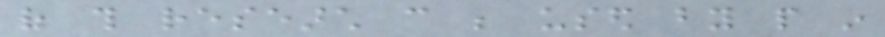of this research can be used by people in
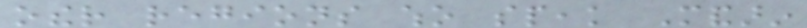other regions who speak Mandarin
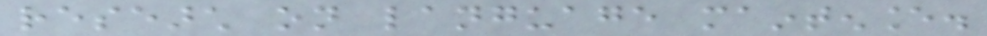research on language maintenance.
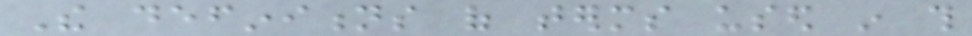The definitions of terms used in this
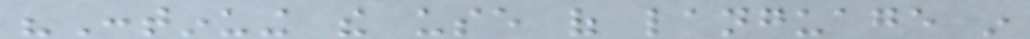"Continuing the use of language in
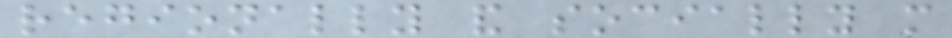regionally and socially more
